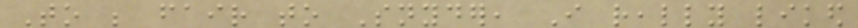To be fair to Snyder, I really liked
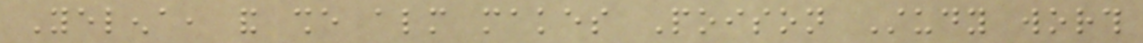Yelena, and she almost makes Poison Study worth
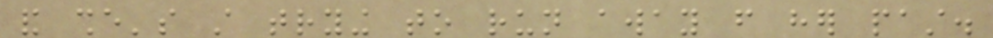and she's still trying to run away from her past.
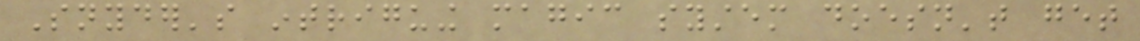Snyder's intriguing magic system doesn't get
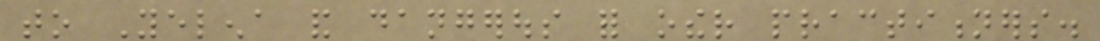to Yelena and dangerous for other practitioners.
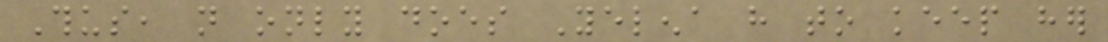Thus, not only does Yelena have to keep her
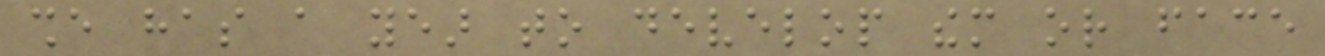she has a year to develop them or face
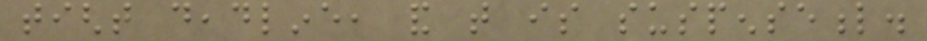tight deadline, and that is suspenseful.
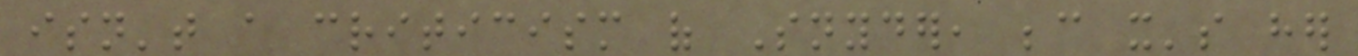isn't a criticism of Snyder, because it's her
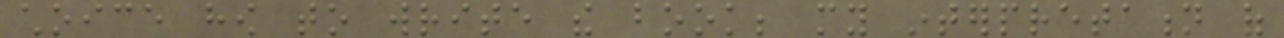choice how to write the book; my interpretation of
